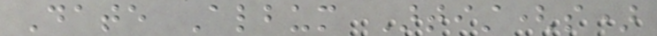Date Album Artist(s)
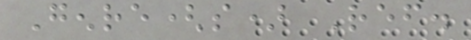Genre(s) Ref.
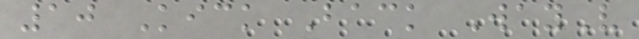10 Kick Back WayV
